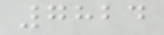7824
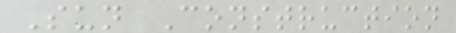Sun Construction
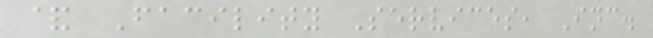& Facility Services, Inc.
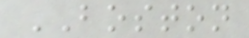BOSTON
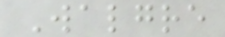Walgre
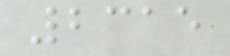2315
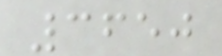3650
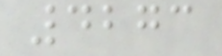4273
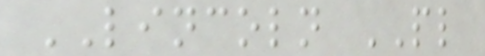LINCOLN PL
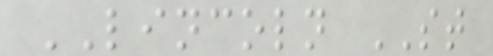LINCOLN ST
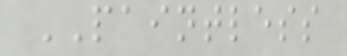PAINTLESS
